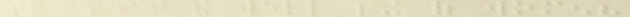to affect the well being of women?
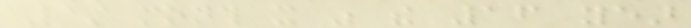Last month it was the 16 year
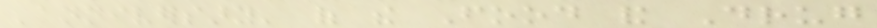'anniversary' of the Food and Drug
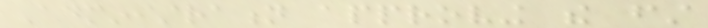Administration approving the first
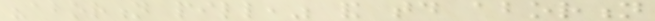"abortion pill," and today abortion
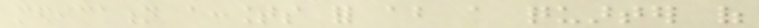medication accounts for about a quarter of
